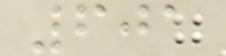601
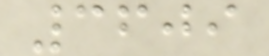3609
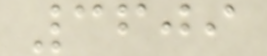3609
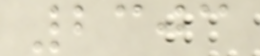2303
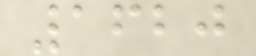1620
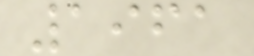1961
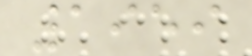1959
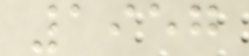1957
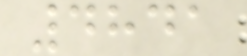4841
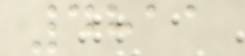4811
